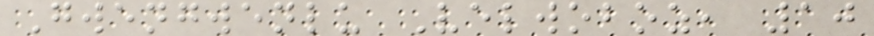Gwengwenlu Velwoboz, 10
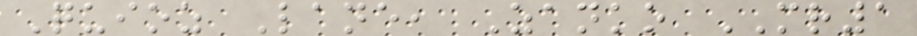Quioz Lane, Zanko MR1
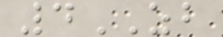4ZB
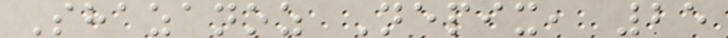Shazanoz Nepix, 25
